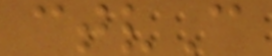ctvC
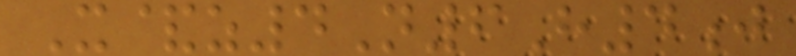X&z4N6H4j
